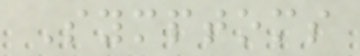Symptoms
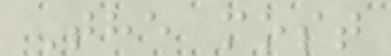The most
